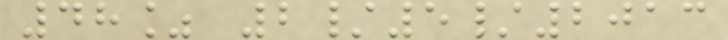48% 2/5/2013
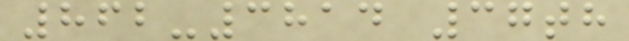862-3814 37th
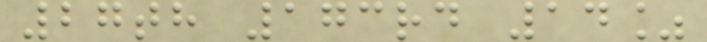27th 173rd 14%
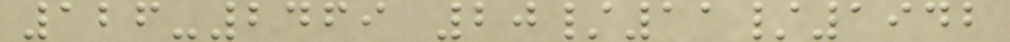126-2469 20/11/1942
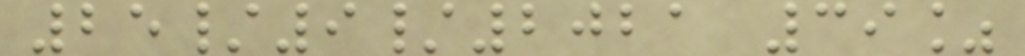25/9/2021 39%
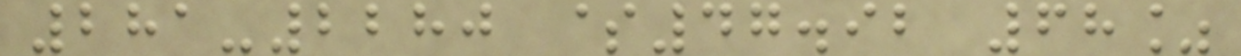281-2280 $47.92 68%
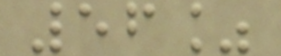56%
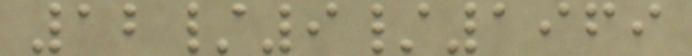12/9/1969
